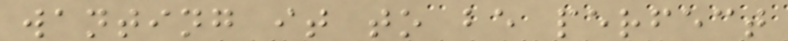wanting it to be perfect
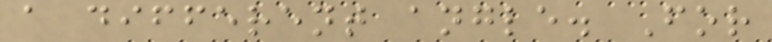a different angle. For
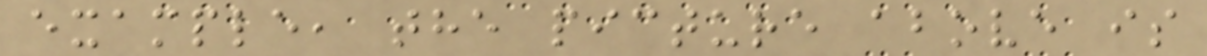example, the picture above is
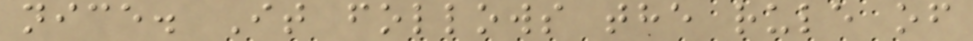nice. It follows the rule of
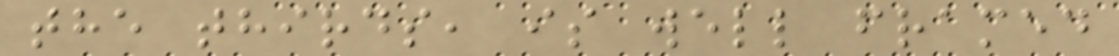the thirds, is well framed
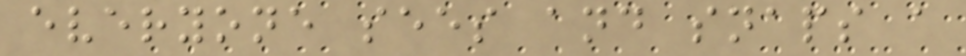everyone sees and snaps a
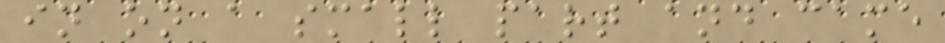in on a small part and came
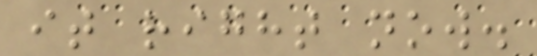it right now.
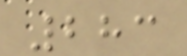283
